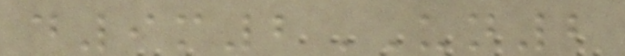d9m2UN2
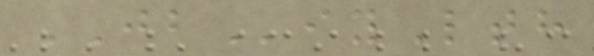JBiyLth
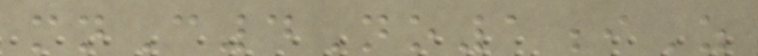mnC4No1iZ
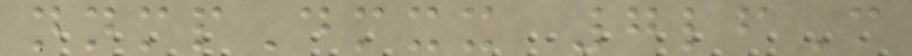nnmpDmxx 7lfC
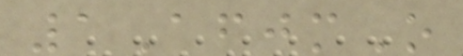1AfjmO
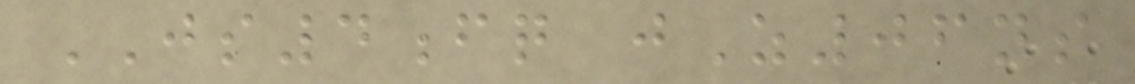JS4fq jZ06ns
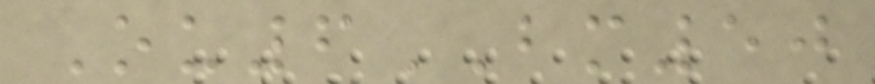Ou6BM50
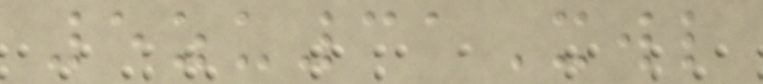5zu31Xwl
